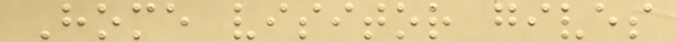Home visitor gives
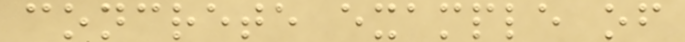concrete example of
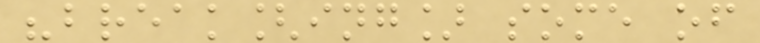"break[ing] some of
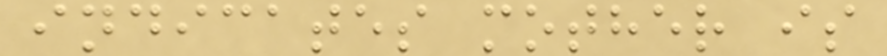indicates mother is
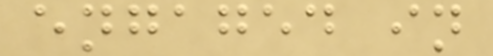engaged in
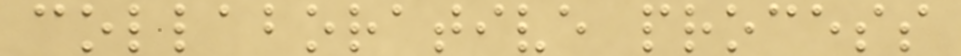collaborative process
